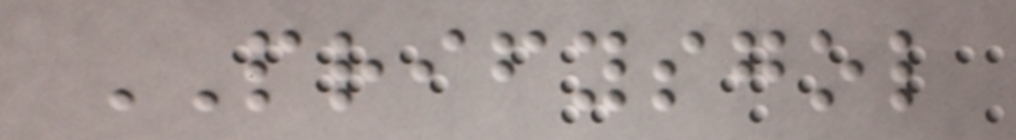PRIFYSGOL
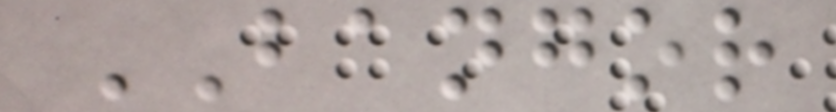BANGOR
